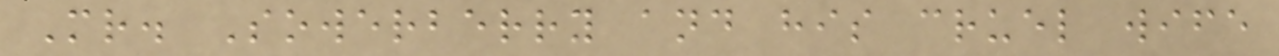Mr. Sowerberry and his cruel wife
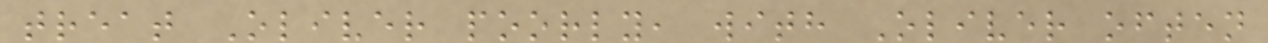treat Oliver poorly, with Oliver often
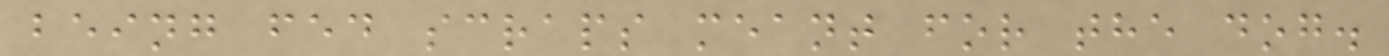being fed scraps meant for the dog.
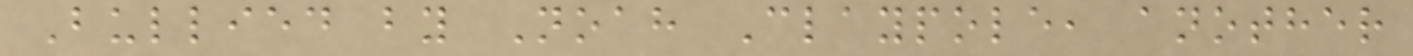Bullied by Noah Claypole, another
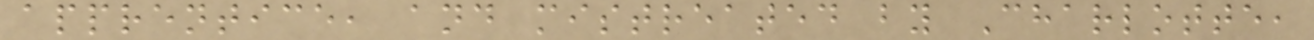apprentice, and mistreated by Charlotte,
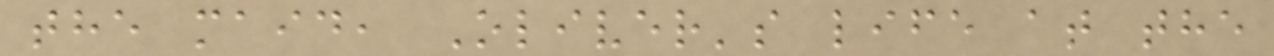the maid, Oliver's life at the
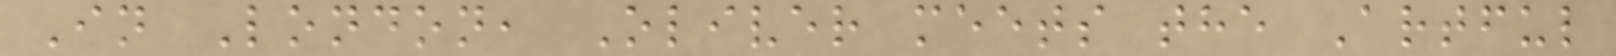In London, Oliver meets the Artful
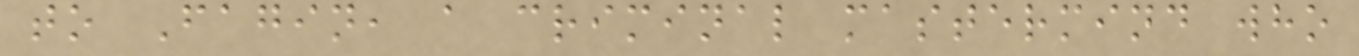to Fagin, a criminal mastermind who
